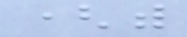(with
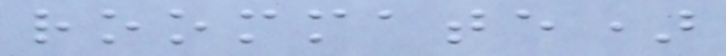roommate)
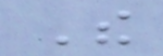The
